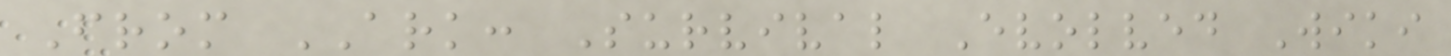From ARK: Survival Evolved Wiki
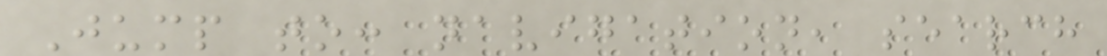Jump to: navigation, search
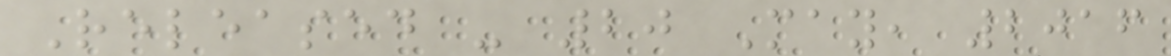Released - 20 May, 2016
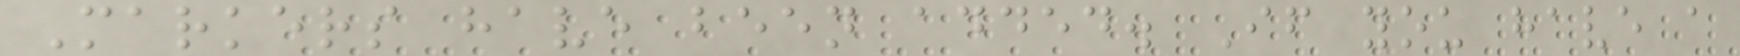Markers have been added. If you have a
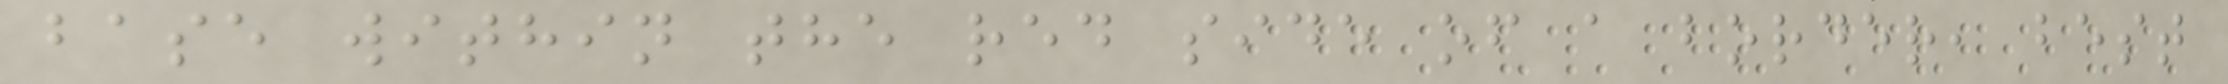base within the red side of a border, best
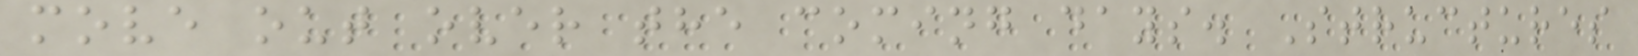move out over the coming days. Structures
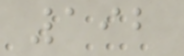192
